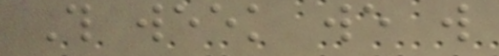This week we will
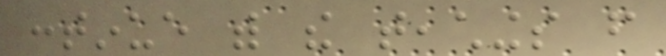continue with the teachings from
